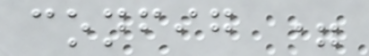config =
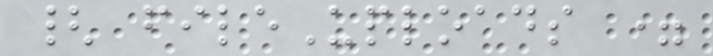{ fileUploads =
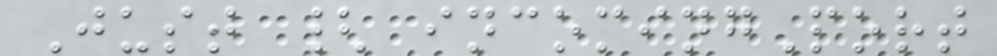Just { incomingPort
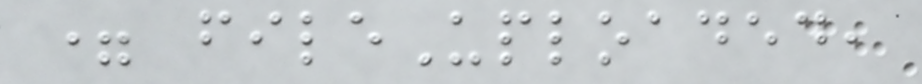= fileUploaded,
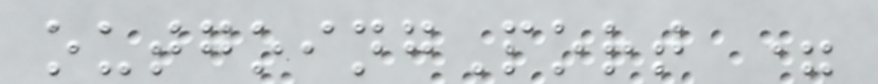outgoingPort =
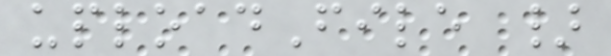uploadFile }
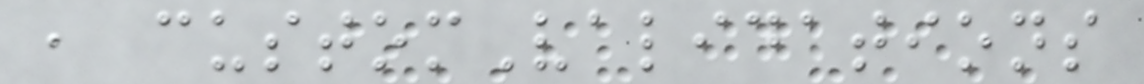, customValidations
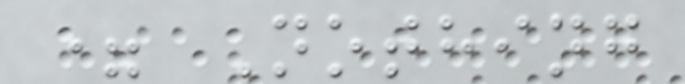= Nothing
